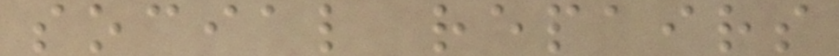social repairs
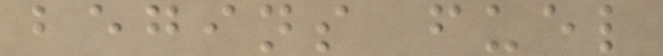begins fuel
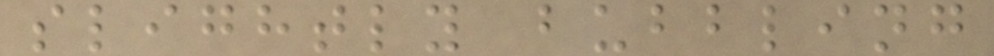slightly bubbling
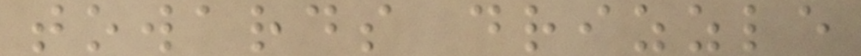towards drizzle
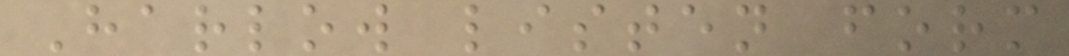Harlow listen form
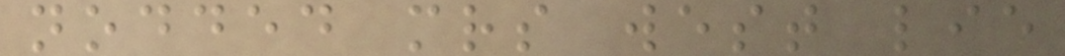nodded mrs west lie
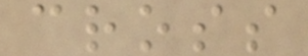cross
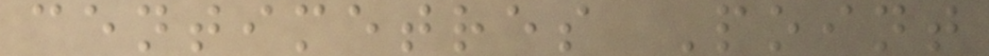centimetres Point
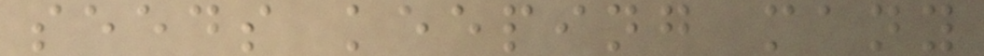seeds keeping many
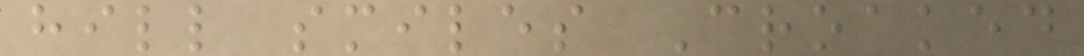hill smiles Croaked
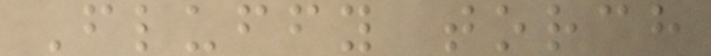Fluffy torch
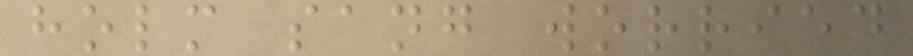holm sang worried
